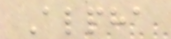Alpha
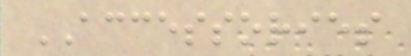ACCESSORIES
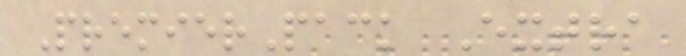PremierPack Extra
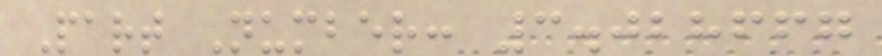Part Number: 3.028667
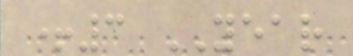+3 YEAR
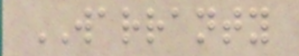WARRANTY
